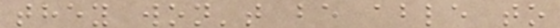they won't be able to
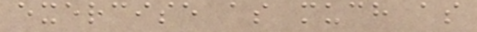exercise as much as
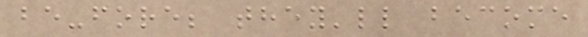be-fore; they'll become
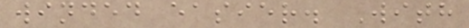winded easier. With
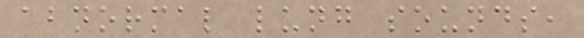abnormal lung sounds,
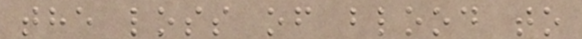the loss of blood to
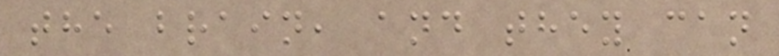the brain, and they can
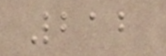212
